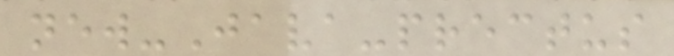new-Java-prectus
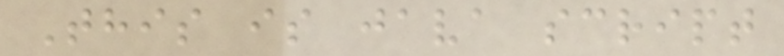This is java script
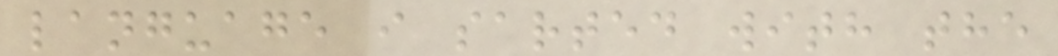language i sarted with the
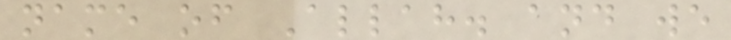name of Allah. and we
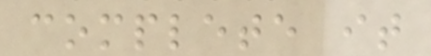complete it
